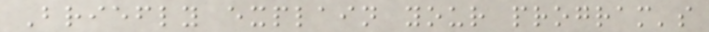Briefly explain your program's
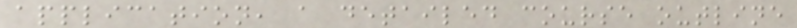application, a detailed course outline
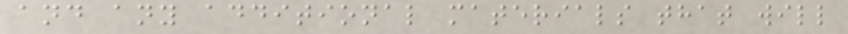and any additional materials that will
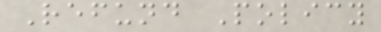Refund Policy
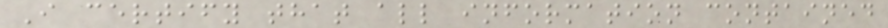I certify that all information contained
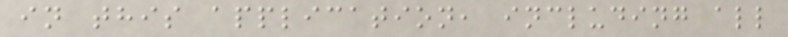in this application, including all
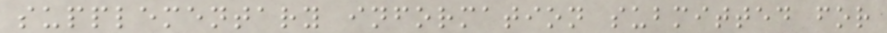supplementary information submitted for
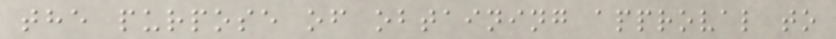the purpose of obtaining approval to
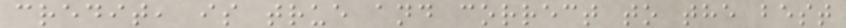credit, is true and correct to the best
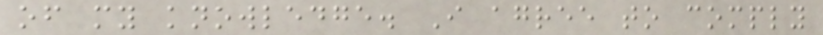of my knowledge. I agree to comply
